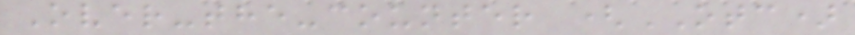Over-the-counter (OTC)
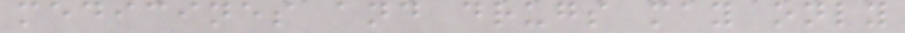medicines and drugs may only
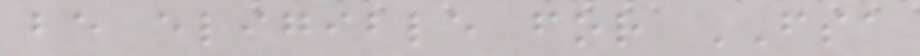be eligible for FSA
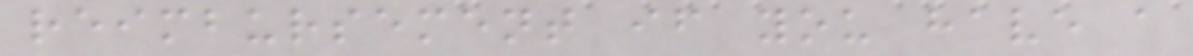reimbursement if you have a
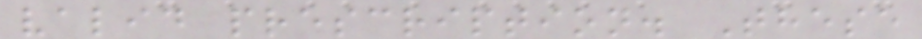valid prescription. These
